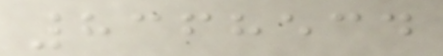8368534
